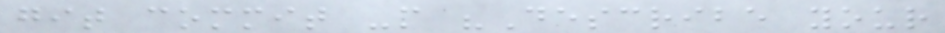git commit -m "Describe your
